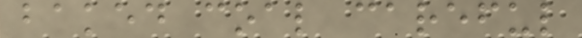baked coal careful
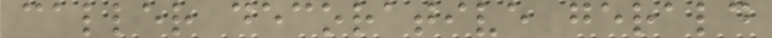caller decorative gerald
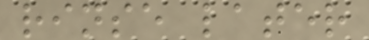rinse later
